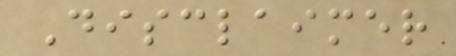Disclaimer
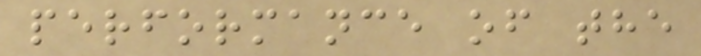performance of the
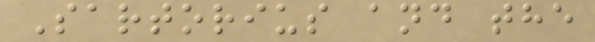Sartorius and the
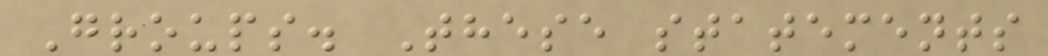Groups. These statements
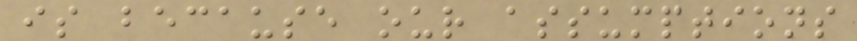is because our assumptions
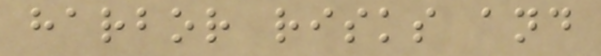harbor risks and
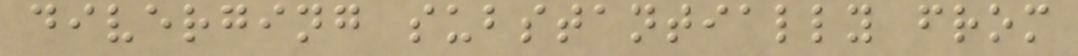diverging substantially from
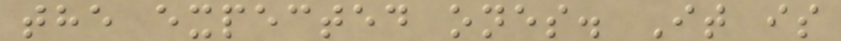the expected ones. It is
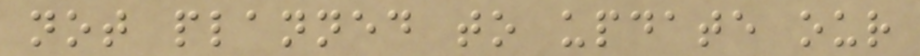not planned to update our
